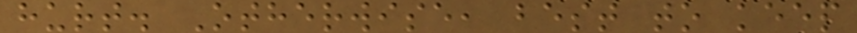hurt. Otherwise, best to keep
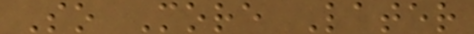So More Later
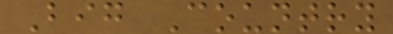Big Country
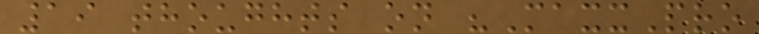19 thoughts on "MaxxPro
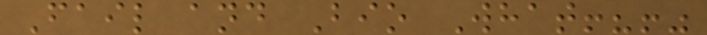Fail and Bio What!?!"
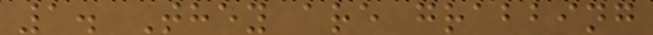1. They are grabbing
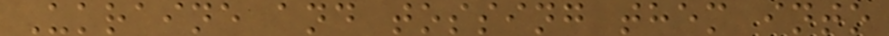Ukraine and tossing them into
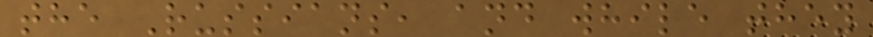the Russians, and while they
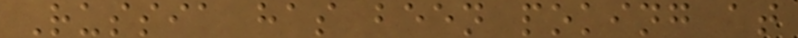Russia has been poking at
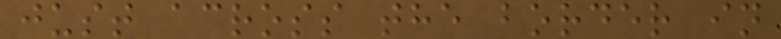just across the border in
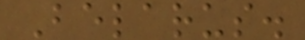Belarus.
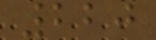220
